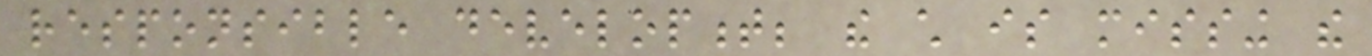responsible development; the child is missing the
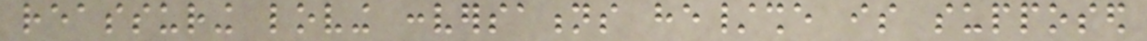reassuring loving conversations he/she is supposed
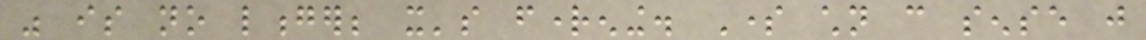was is no longer; it's frightening. Some children can sense just
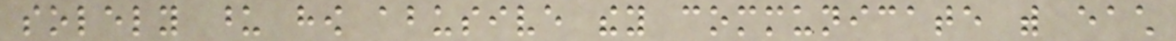solely upon how abusive they communicate with each
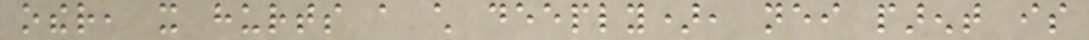other, it hurts a child deeply), neither parent is
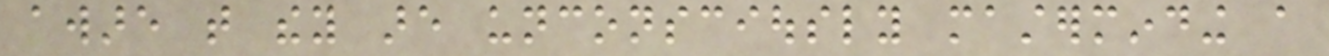aware that they are unconsciously masterminding a
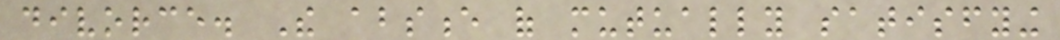divorce. The absence of mutually satisfying
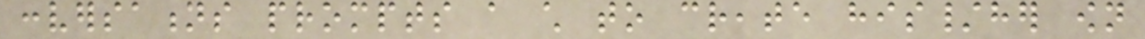conversations prompts a child to create his/her own
